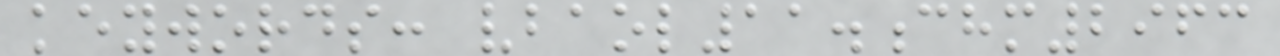keywords: vbaol11.chm2963
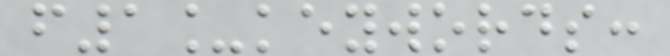f1_keywords:
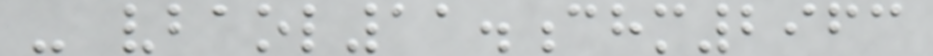- vbaol11.chm2963
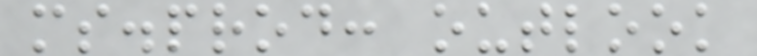ms.prod: outlook
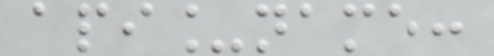api_name:
